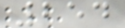254
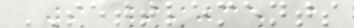SETTLEMENTS
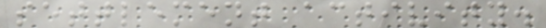settlement activity.
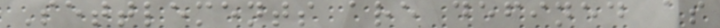Settlements are defined as
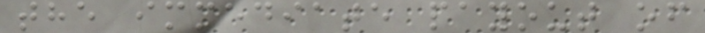the immediate payout of
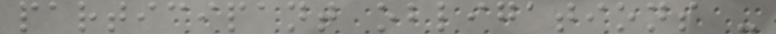participant obligations -
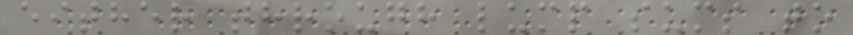either through lump sums to
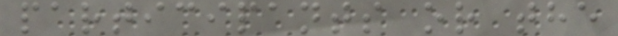participants or the
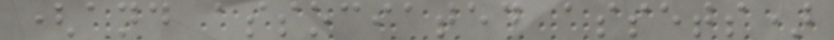(and associated assets)
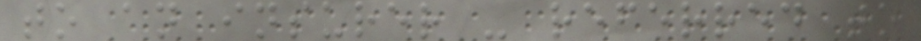to an insurer - referred to
